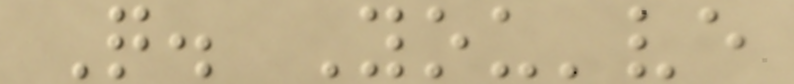Q. You've
